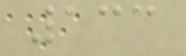133
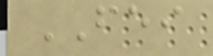FEI
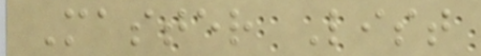Master List
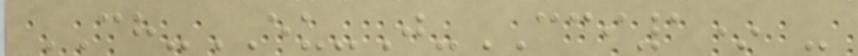CH-EU-J-CCI1* -
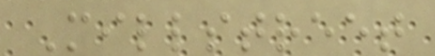Millstreet
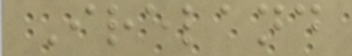Ireland
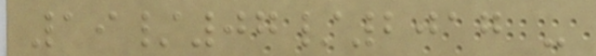19/07/2017 -
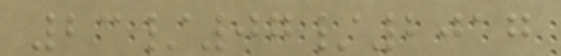23/07/2017
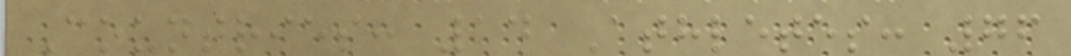Countries: 14 Athletes: 76
